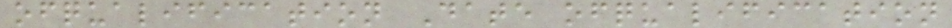ofqualification Date ofqualification
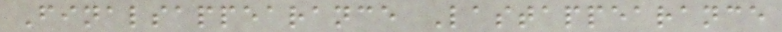Finalsappearance Lastappearance
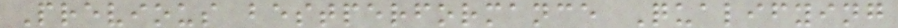Previous bestperformance Qualifying
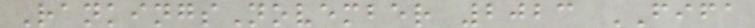RankingsNovember 2023 FIFA
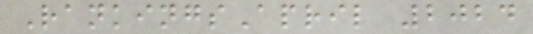RankingsApril 2024
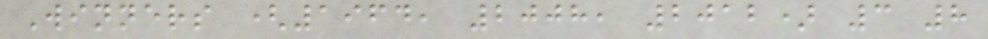Winners (1964, 2008, 2012) 3 8
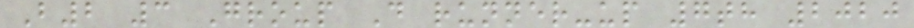B2 3 Group D runner-up 7th 2020
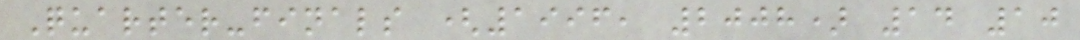Quarter-finals (1996, 2008) 14 10
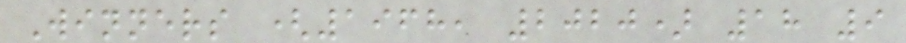Winners (1968, 2020) 18 9
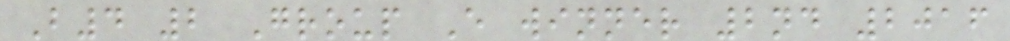B4 2 Group E winner 2nd 2016
